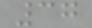37
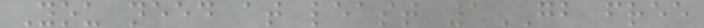You need at least 1GB free
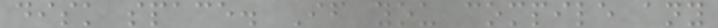disk space. If you compile any
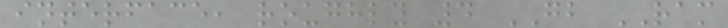interface, roughly 4 GB RAM
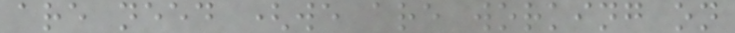are need (we are working on
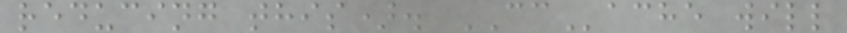reducing this). CCache will
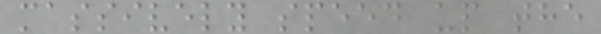massively speed up the
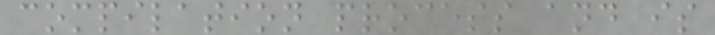compilation process and is
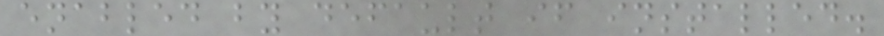enabled by default if installed.
